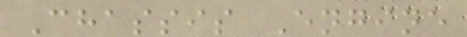Chassis Engine
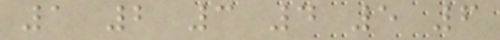1 2 3 4 5 6
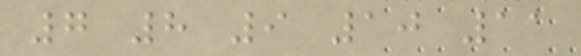7 8 9 10 11
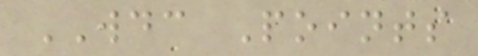WDC Points
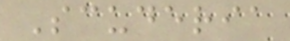Scuderia
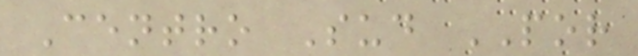Centro Sud POR
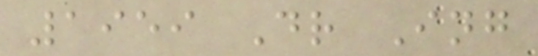1959 Dr Ing
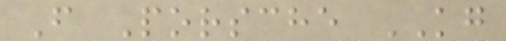F Porsche KG
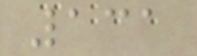131
